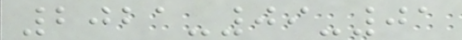2021-09-01
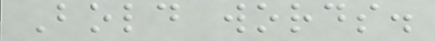Bold words.
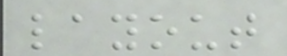layout
